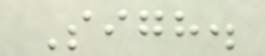Sigh.
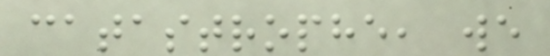catastrophe, we
